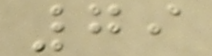79
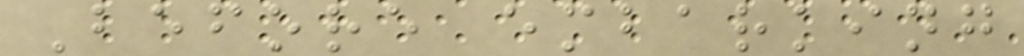Before embarking
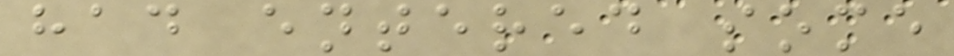had entered some
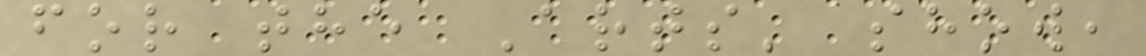for the Arts' show,
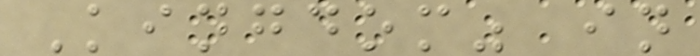Kingdom" in
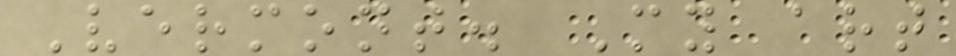Vermont. My art
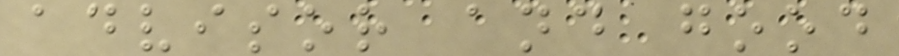advisor and good
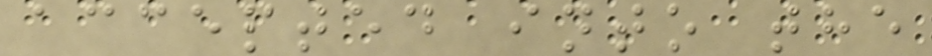accepted into the
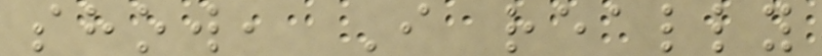show, I really
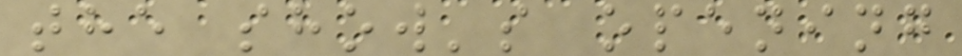the show's opening
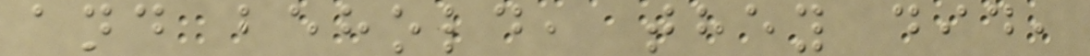and behold, they did,
